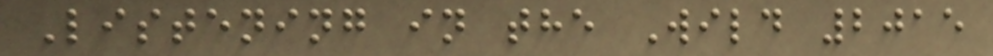Listening in the Wild 2015
